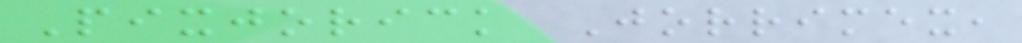Pixjorick Jorrimex,
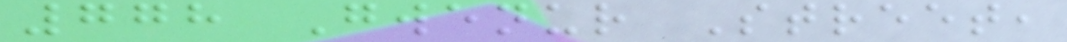778 Gwenur Street,
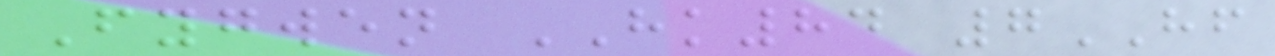Fygwen HK84 7HF
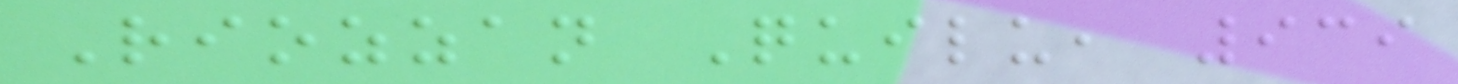Riozzan Quilu, 939
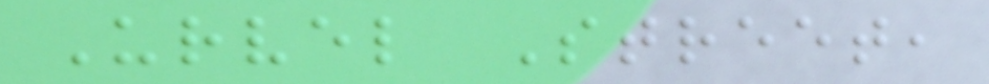Urvel Street,
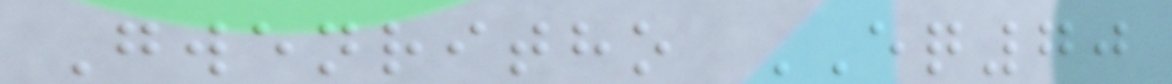Gwenritho EQ70
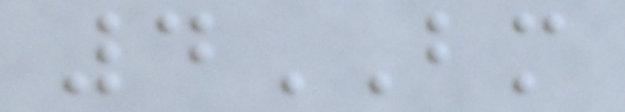4BM
